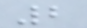2
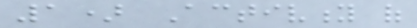1) Activity of
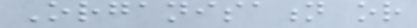Organisation or
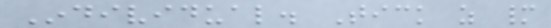Individual. Tick as many
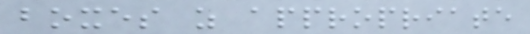boxes as appropriate
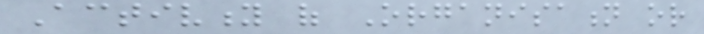Activity of Organisation or
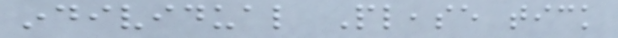individual Please tick
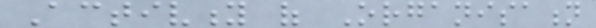Activity of Organisation
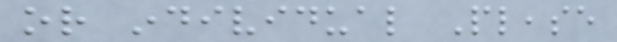or individual Please
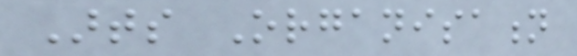Arts Organisation
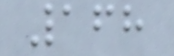168
